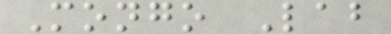Mongo Lab
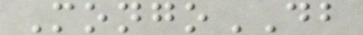MongoDB
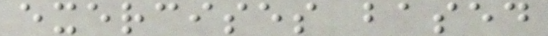exercises based
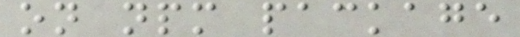on npm package
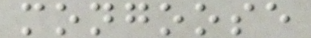mongoose
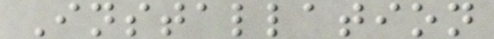Installation
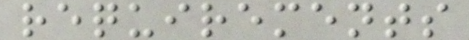requirements
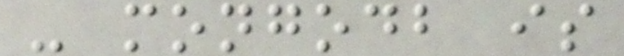- mongodb is
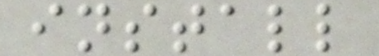install
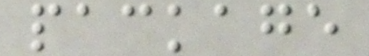package
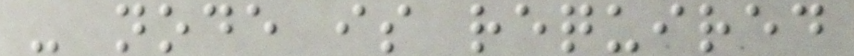- node is required
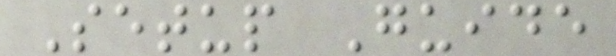Setup Guide
